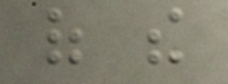of the
